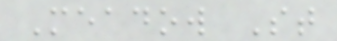Meadow St
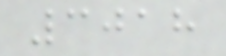3018
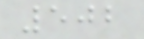502
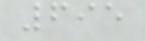695
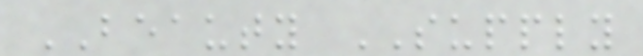BEAUTY SUPPLY
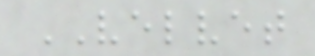VELVET
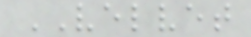VELVET
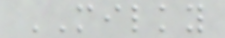MILKY
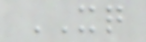XQ
